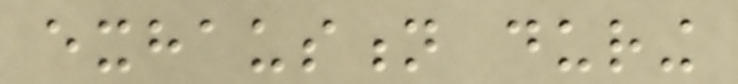exhaustion during
